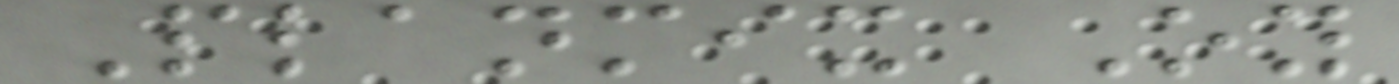Planmix Oy
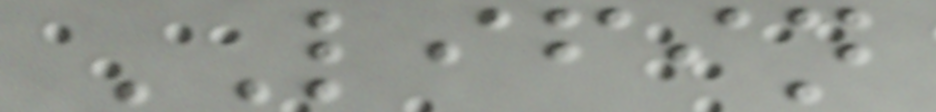LIFIN
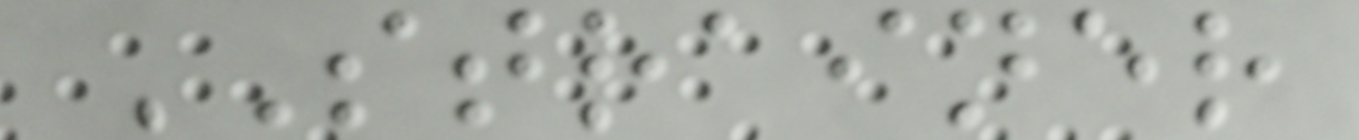STRAINER
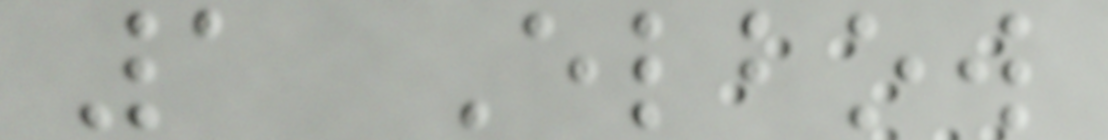1 Elbow
